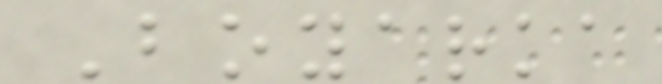Boyarka
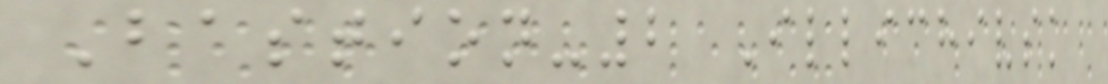Bastion-2 Illichivsk
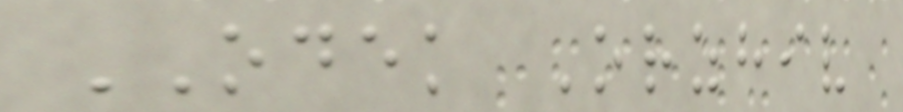ODEK Orzhiv
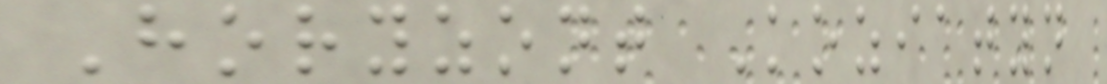Horyzont Koziatyn
